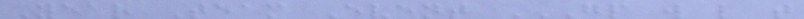Year Team Event GP W L T
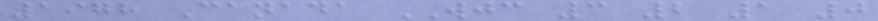1978 Canada WJC 3 2 1 0
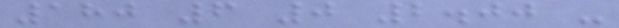180 6 0 2.00 -
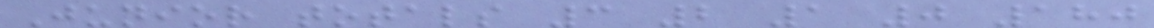Junior totals 3 2 1 0 180
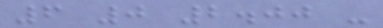6 0 2.00 -
